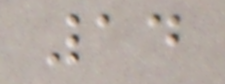14
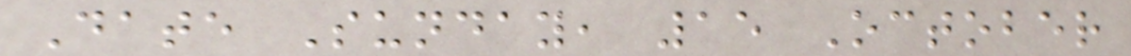Date Sunday, 15 October
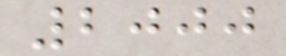2000
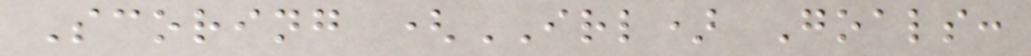Scoring (IRL) Goals:
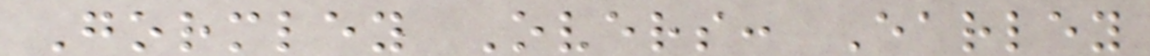Gormley Overs: Earley
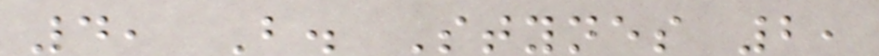4, B. Stynes 2,
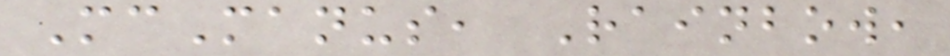McManus, Rainbow,
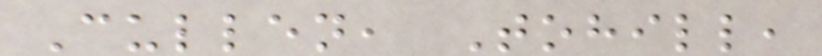Cullen, Tohill,
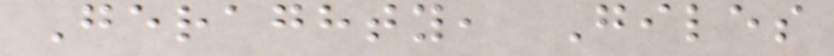Geraghty, Giles
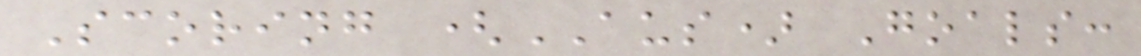Scoring (AUS) Goals:
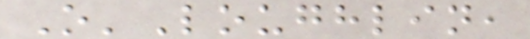O'Loughlin,
